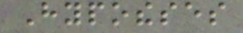Hypotheses
